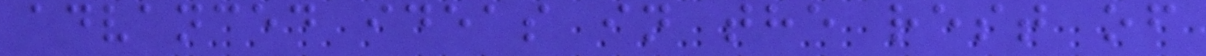advanced ideas in the rest of
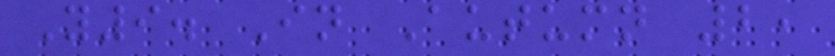Y9. In Autumn 2,
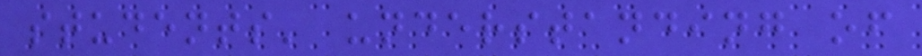students' understanding of
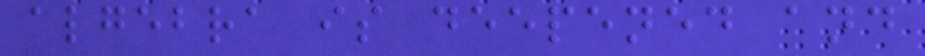algebra is deepened and
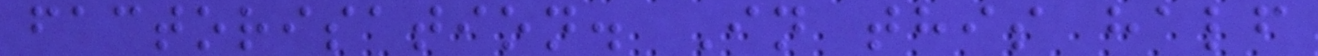factorisation. In this half
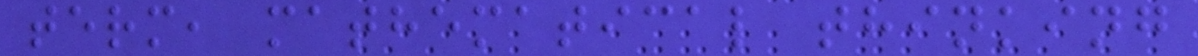term, mathematical thinking
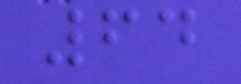64
